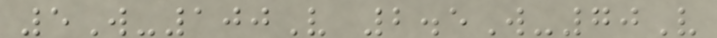5W-100V 2.5W-70V
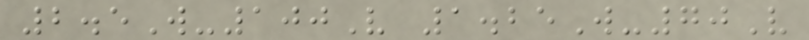2.5W-100V 1.25W-70V
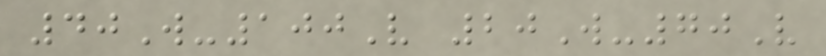40W-100V 20W-70V
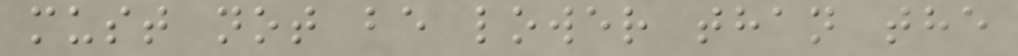must not be lower than the
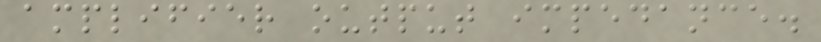amplifier output impedance.
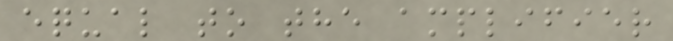equal to the amplifier
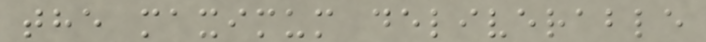the maximum deliverable
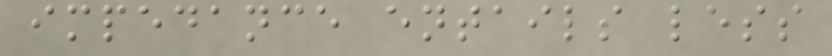impedance entails less
